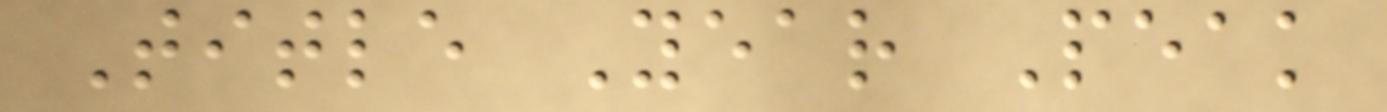Title Year Peak
